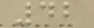42
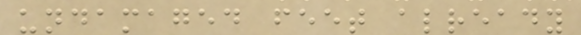undamaged feet already
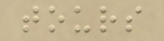tours
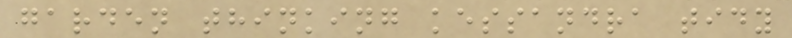garden thinking kessandra tidy
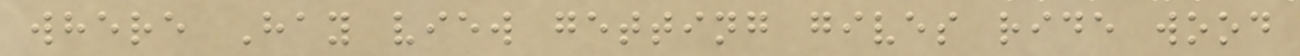where Hay view getting gives ride wood
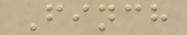Finch
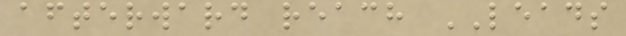afterward reach LEADS
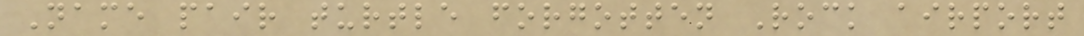Name pair turtle forgotten Rock airport
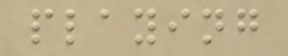playing
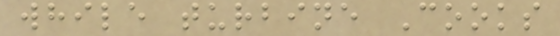while turbine Cooks
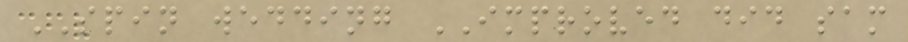SPIN wedding IMPROVED did sam
